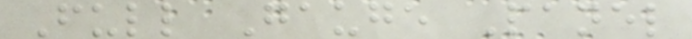Full Gauge Panel
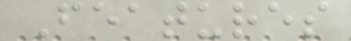Features
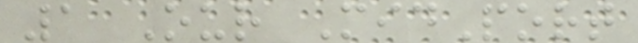1 Our MidPort
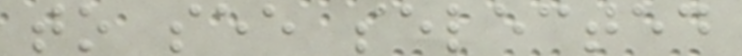to see selected
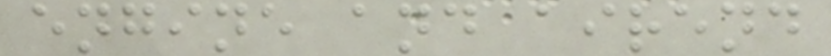engine and airend
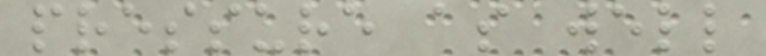pressure as well
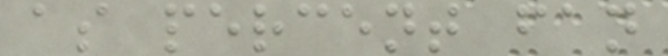as percent fan
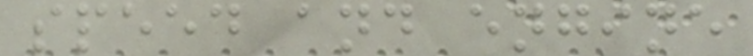speed and engine
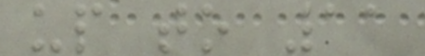up to 11
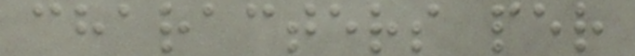characters per
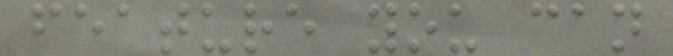feature you can
